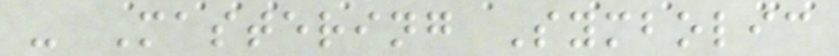- Mastering Symbolic
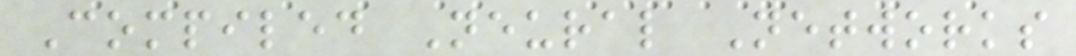Compiled Neural Networks
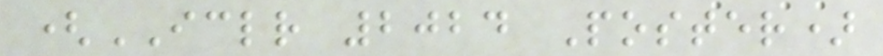(ICLR 2024 Poster)
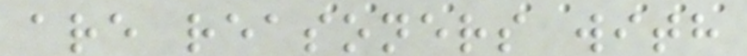are reasoners with
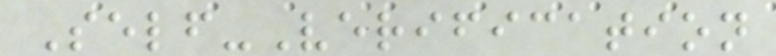Self-Verification
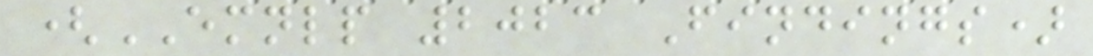(EMNLP 2023 Findings)
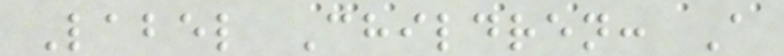Label Children: A
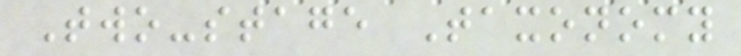Two-stage Taxonomy
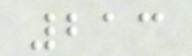213
